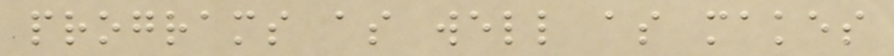programs as well as makes
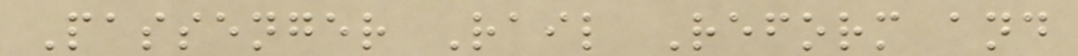Passenger Rail Reform and
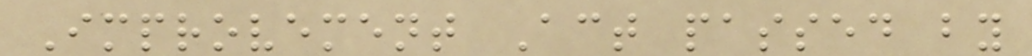Improvement Act passed by
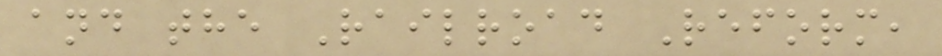and the Railroad Reform,
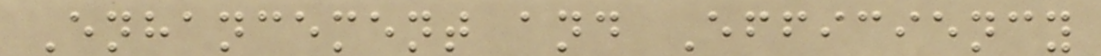Enhancement and Efficiency
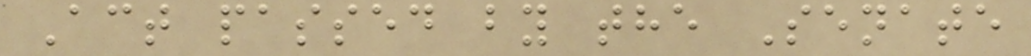Act passed by the Senate
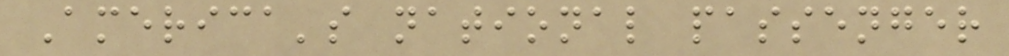America's national passenger
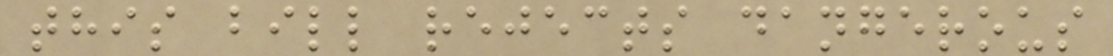this bill rejects dangerous
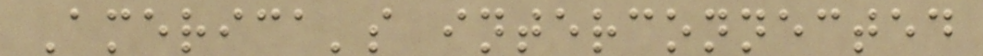America's interconnected
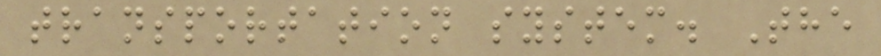transportation system. The
